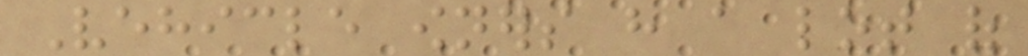Vehicle owners have a lot of
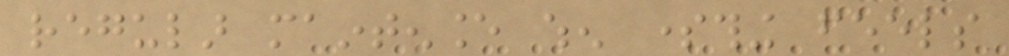regular maintenance when something feels
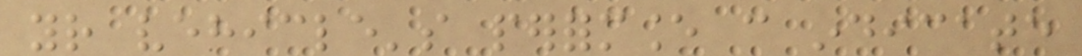your vehicle's performance can indicate
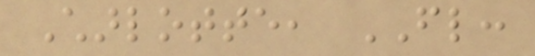Charlotte, FL:
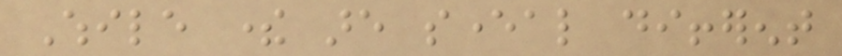While there are several different
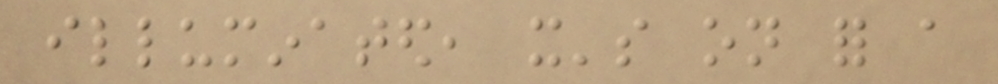illuminated, it's on for a
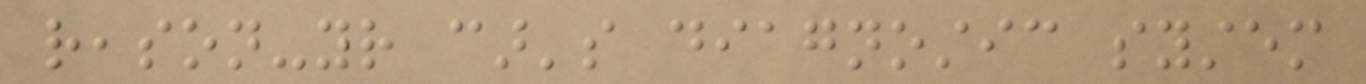reason-your car's diagnostic system
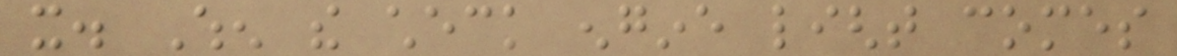it. When the check engine light comes
